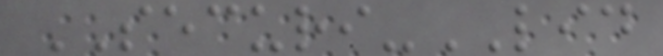SECURI-LID
